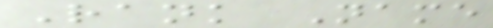Rank Name
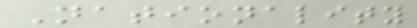Nationality
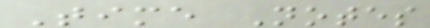Time Notes
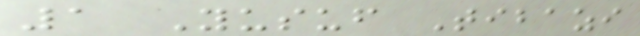1 Yusuf Tibazi
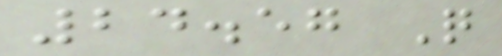24.57 Q
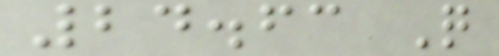24.63 Q
